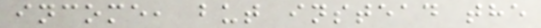income, but instead the
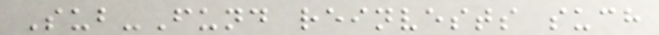Sub-Fund reinvests such
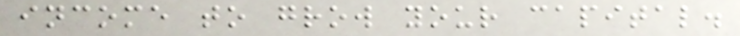income to grow your capital.
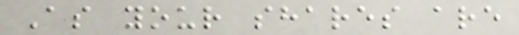As your shares are
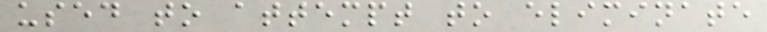used to attempt to eliminate
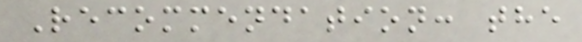Recommendation: the
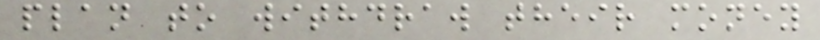plan to withdraw their money
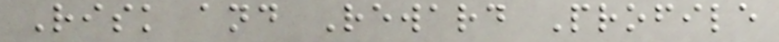Risk and Reward Profile
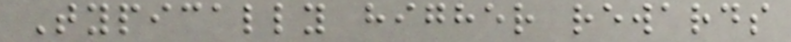Typically higher rewards
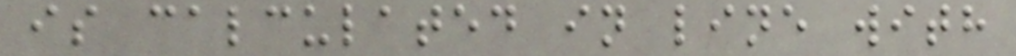is calculated in line with
